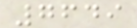7649
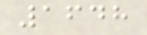1648
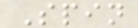Spin
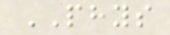PHYS
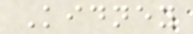Kidney
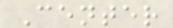Center
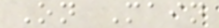On Main
